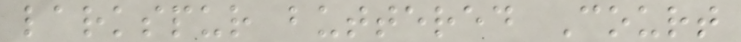larkspur buttered Court
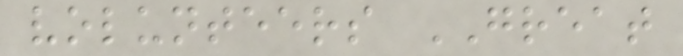volunteers GREAT
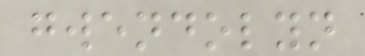gwendolyn
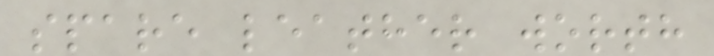spare leather worth
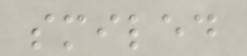smiled
